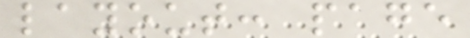layout: page
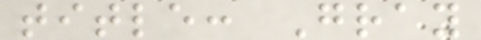title: Gray
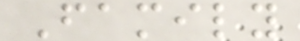Family
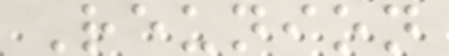Reunion
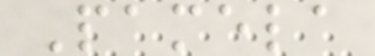Pamela
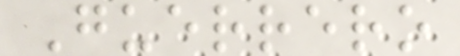Guerrero
